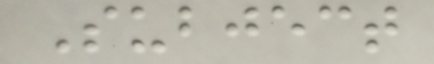Subject
